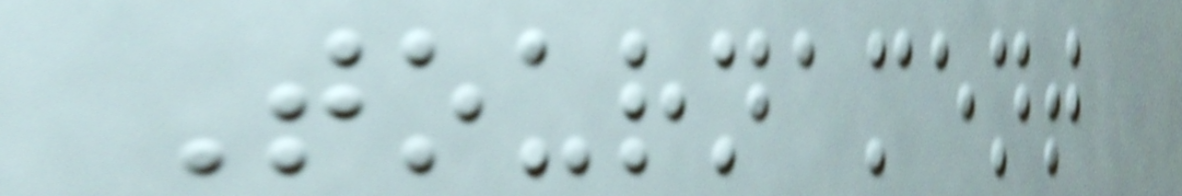Tournament
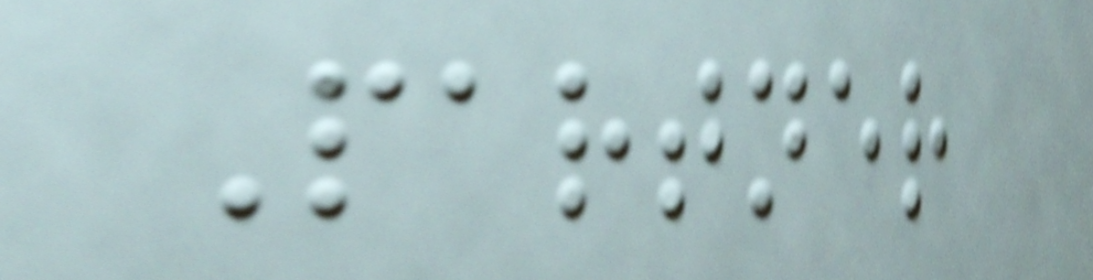Partner
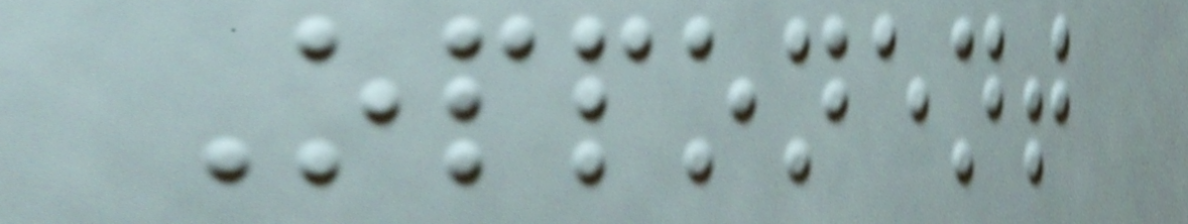Opponent
